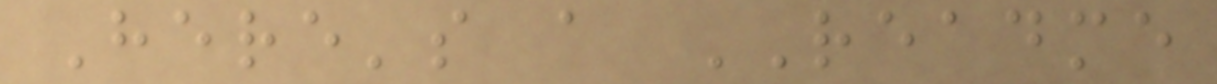Here's a README
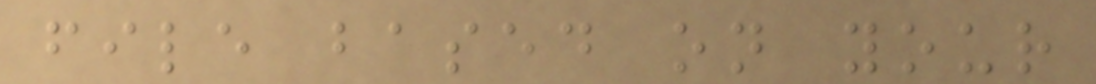file based on your
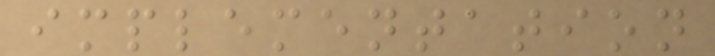implementation
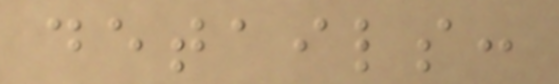details:
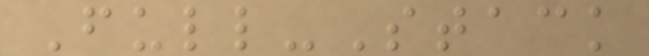Full-Stack
